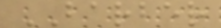BARBER
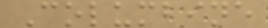Columbine
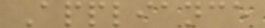Appliance
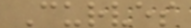Curves
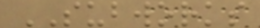SUBWORKS
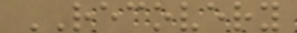RECOVERY
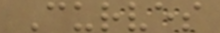Curves
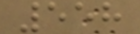558
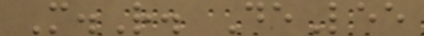M.R. DeLee
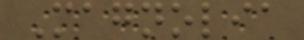Magnolia
